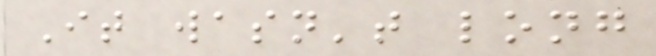It wasn't long
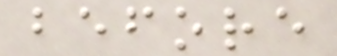before
